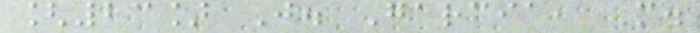[23] J. Garcia, M.
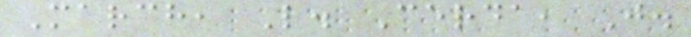March, L. Cerda, J.
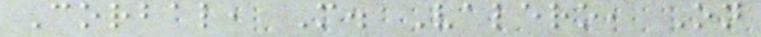Corbal, M. Valero, On
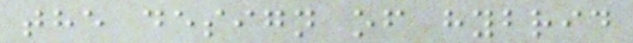the design of hybrid
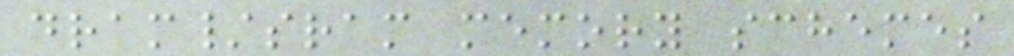dram/sram memory schemes
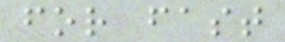for fast
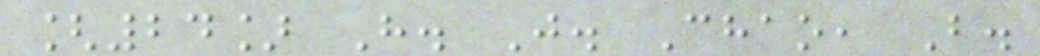[24] H. J. Chao, B.
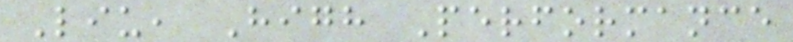Liu, High Performance
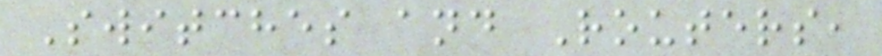Switches and Routers,
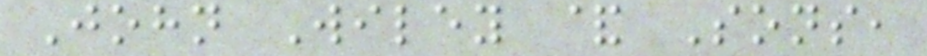John Wiley & Sons,
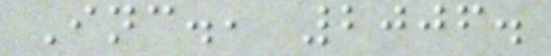Inc., 2006.
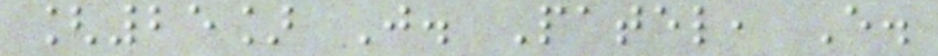[25] J. Patel, E.
